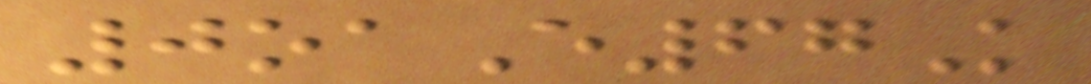0oaE67K
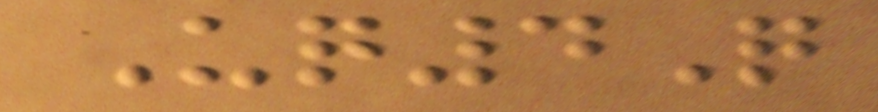Uq4Q
